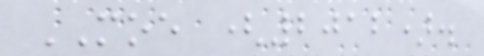MOE (2012).
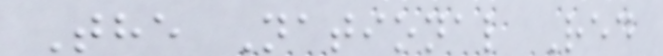The National Red
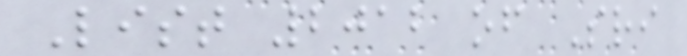List 2012 of Sri
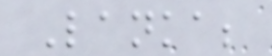Lanka;
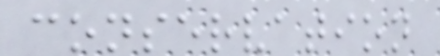conservation
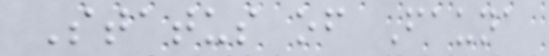Status of Fauna
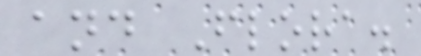and Flora.
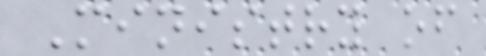Ministry of
